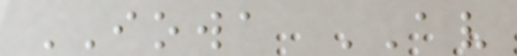IOWA AV
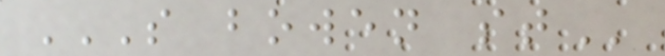S BOWEN ST
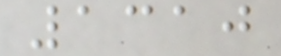1310
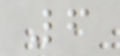6
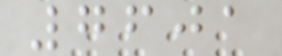7601
